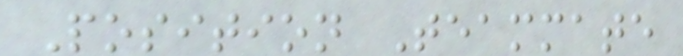Position Teammate
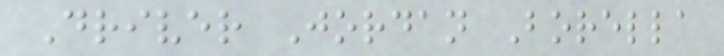Driver Jordan Borella
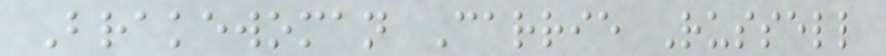Brakewoman Carrie Russell
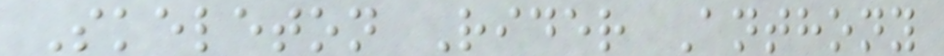Skeleton Rider Anthony
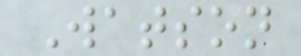Watson
